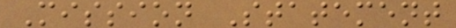Mission Statement
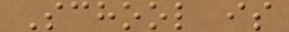School is
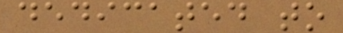dedicated to
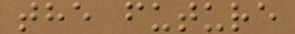the future
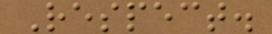Respect.
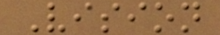Vision
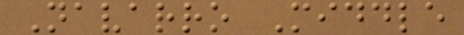Navarro Middle
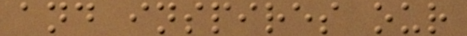and inspires our
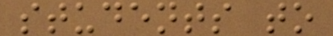students to
